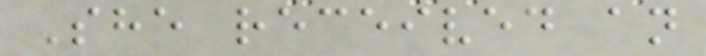She received an
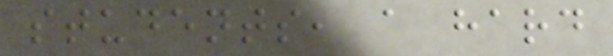students, a hard
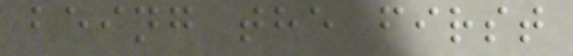being the first
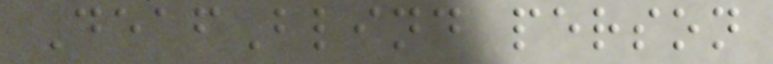DeafBlind person
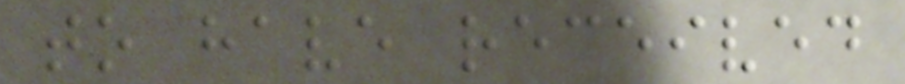to have received
